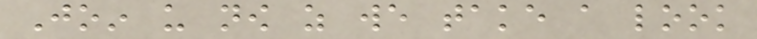Join us now as we take a look
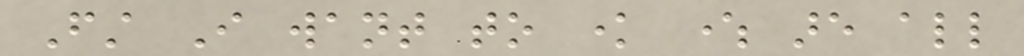First I want to know where are all
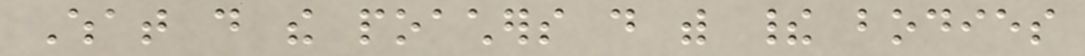What do the poachers do with their bodies
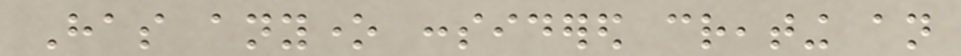Has anyone considered creating an
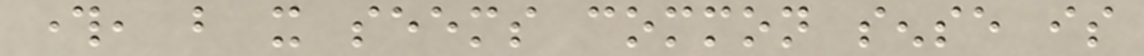through, but it seems common sense is
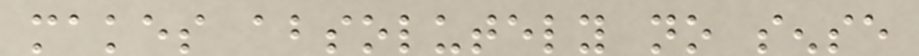makes absolutely no sense
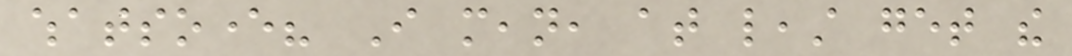whatsoever? I mean, at least get the
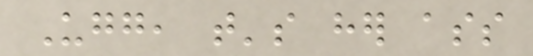Ugg, that's her ass
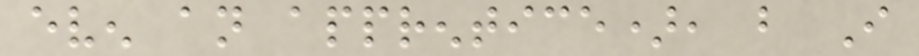even an apprentice), but I
